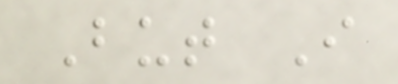But I
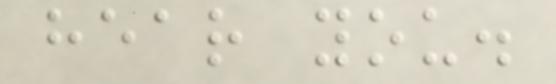hear you.
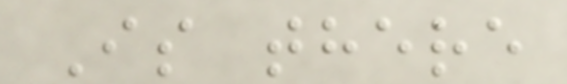Is there
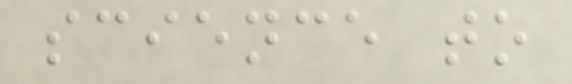science to
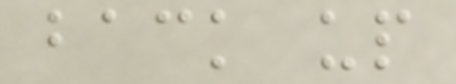back up
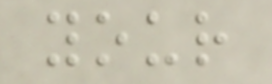your
